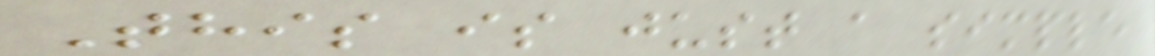This is just a simple
